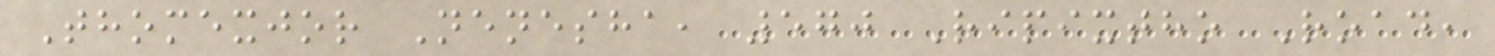Thomexjor Nenesha, 570 Ripixtho Road,
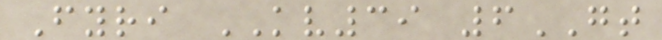Fyri KV39 6GT
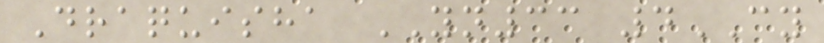Draquisha YN33 4CY
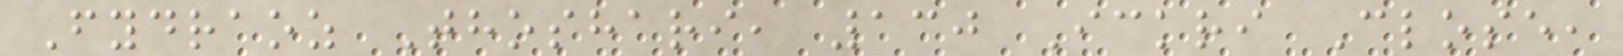Fydraoz Thoshari, 130 Ickri Close,
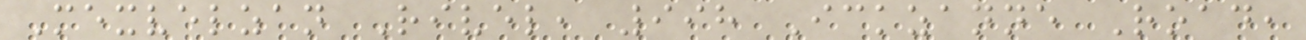Mexvelzan Rivel, 998 Ickzanne Road,
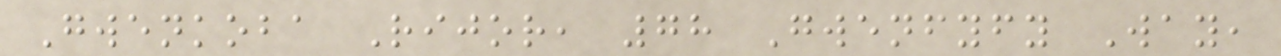Gwenkoba Rijor, 78 Gwenfyfy Way,
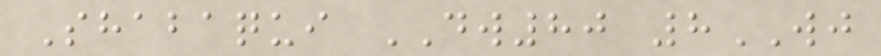Shabaqui DW80 8WJ
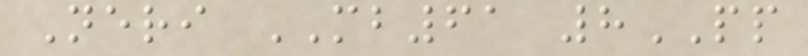Neri MB61 8PP
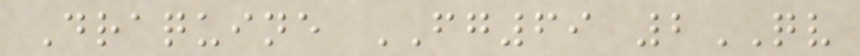Draquine FG69 2QV
